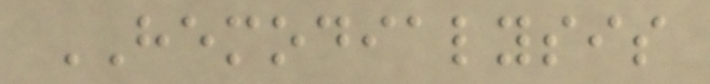HEMODIALYSIS
